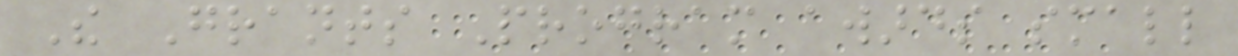The Grants Program awards small
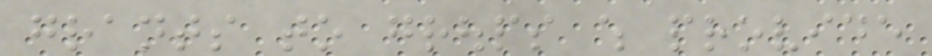grants to groups which provide
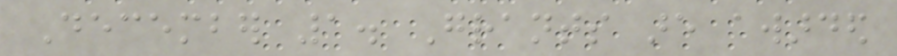December 1. Grants are awarded
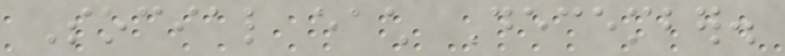Social each December.
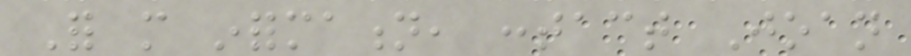For more information, contact Joan
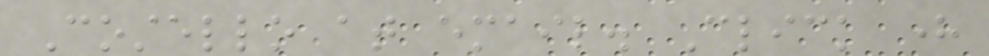Costello at email. Click here
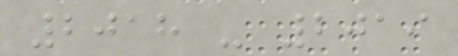2018 - 2019
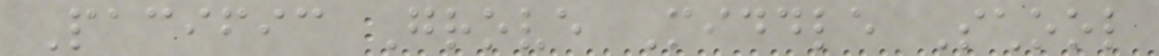Pacific Grove Middle School
